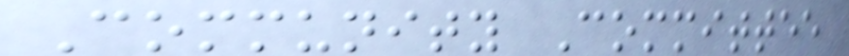Community Committee
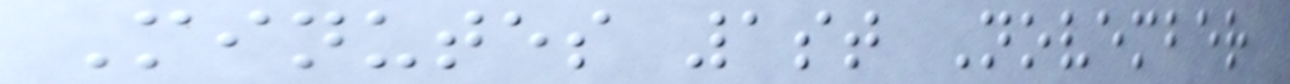Minutes 1st November
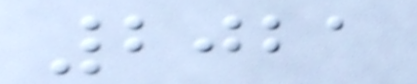2021
